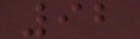92
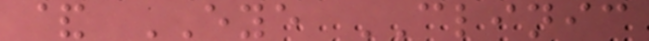& EYE CLINIC
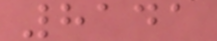8141
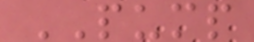PUMP
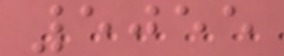5055
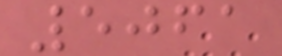5061
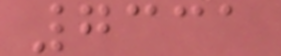7331
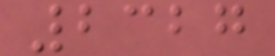2327
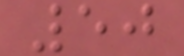50
